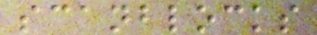scanblocks
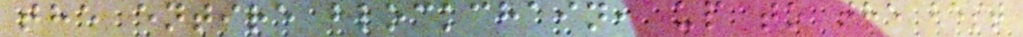the entire blockchain, up to the best
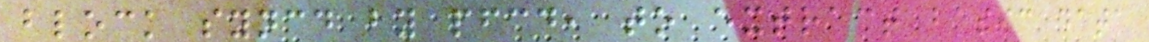block syncd by pfcd, to extract basic data
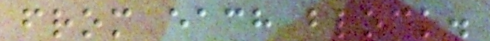from each block.
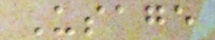Usage
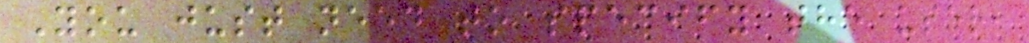You just need to specify the user,
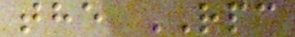the RPC
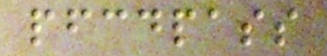pfcdpass
